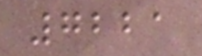7221
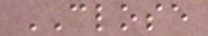CLOSE
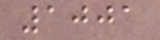1001
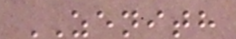ZENITH
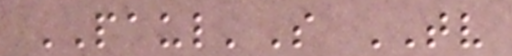PAUL'S TV
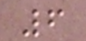6
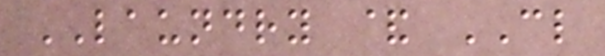LAUNDRY & CL
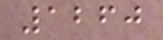1260
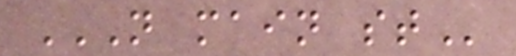N MAIN ST
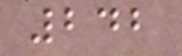242
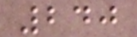240
